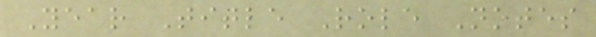Year Title Role Notes
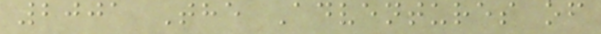2001 The Adventures of
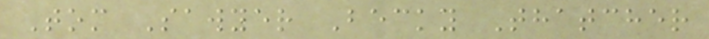Tom Sawyer Becky Thatcher
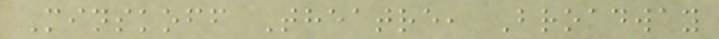Minskoff Theatre, Broadway
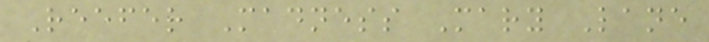Reefer Madness Mary Lane
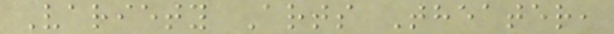Variety Arts Theater,
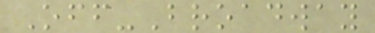Off-Broadway
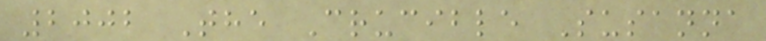2002 The Crucible Susanna
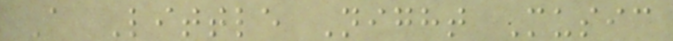A Little Night Music
